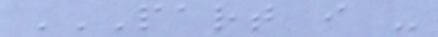PART I -
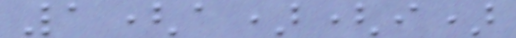1(a)(i)
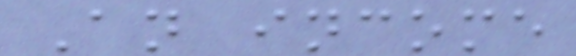An income
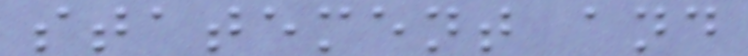statement and
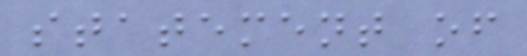statement of
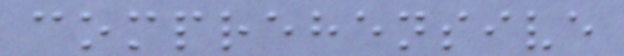comprehensive
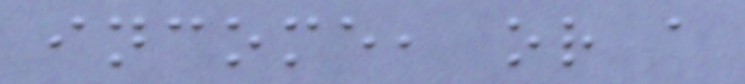income, or a
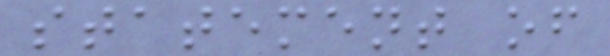statement of
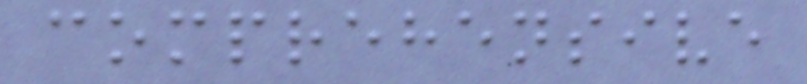comprehensive
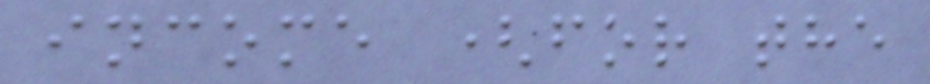income (for the
